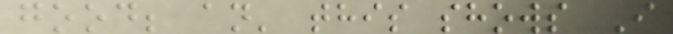good; an' this shows I
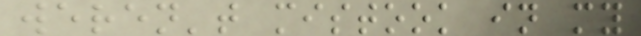weren't mistook in my
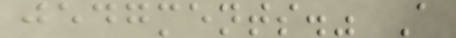jedgments." A
